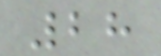28
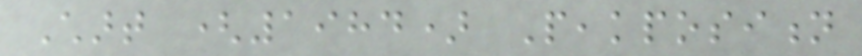Chart (1984) Peakposition
